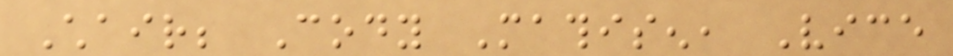Chair; Cody Mathisen, Vice
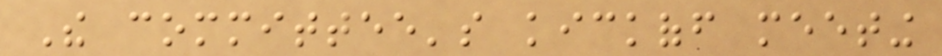The committee's kickoff meeting
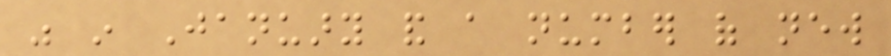was in January and a number of new
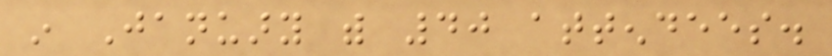in January with 40 attendees.
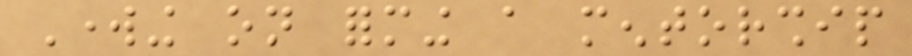Working on forming a mentorship
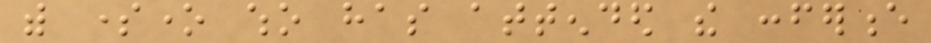with someone who has attended the conference
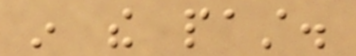in the past.
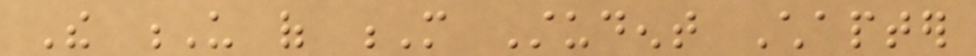The U of M Student Chapter
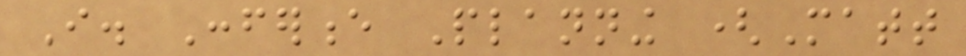I. Conference Planning (Matt
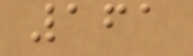161
